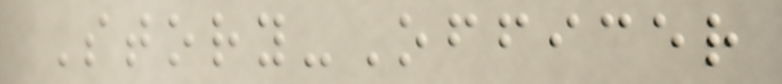Story-Officer
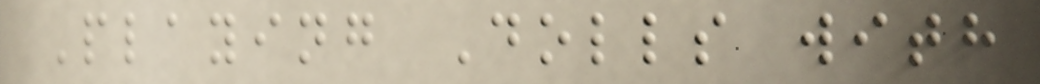Playing Dolls with
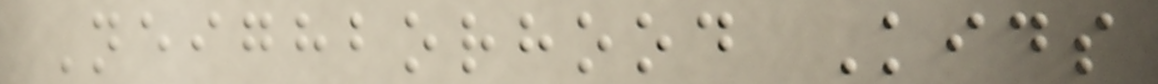Neighborhood Kids
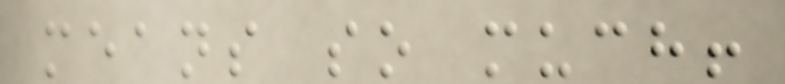means so much!
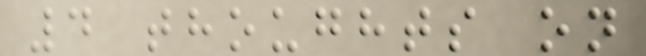4 thoughts on
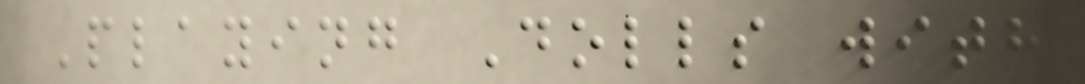Playing Dolls with
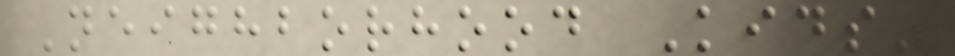Neighborhood Kids"
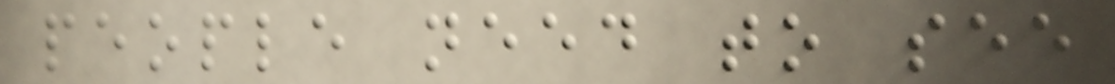people need to see
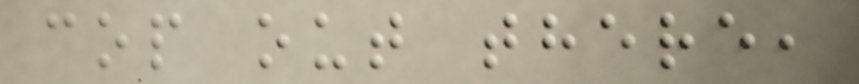cop out there,
